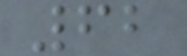62
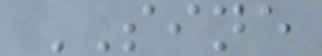SINE
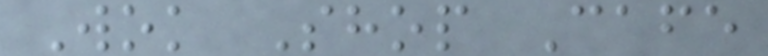Wok Shop Cafe
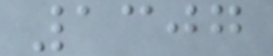1307
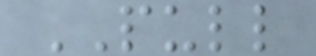PULL
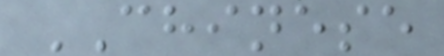CHINESE
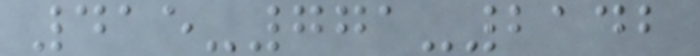415-771-2142
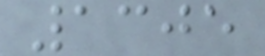1305
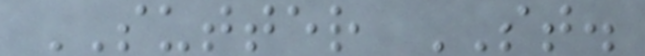SUTTER ST.
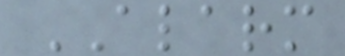ALARM
